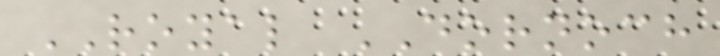ROYAL DORNOCH
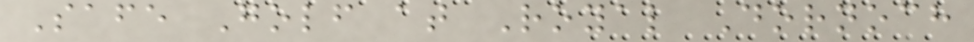Safe Golf at Royal Dornoch
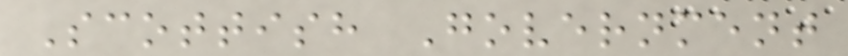Scottish Government
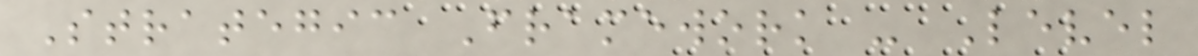Strategic Framework - Level
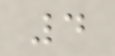4
